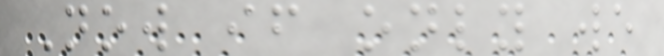Now if only we
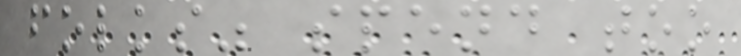folks" spend too
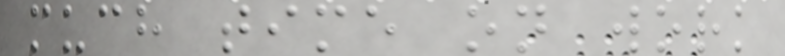much time on work
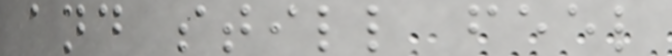and still feel
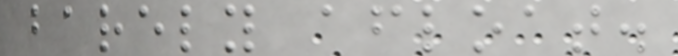barely afloat.
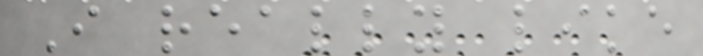I really like
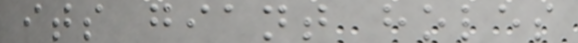its giant holes
